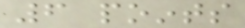6 points
